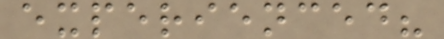experienced?
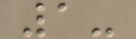1-
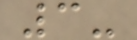3-
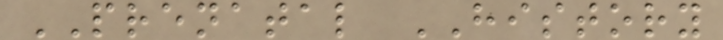PRENATAL HISTORY
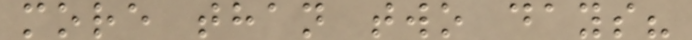more than two days?
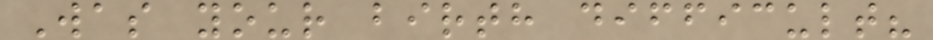Was your birth difficult?
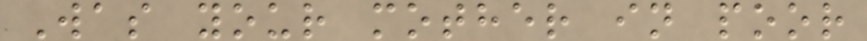Was your mother in poor
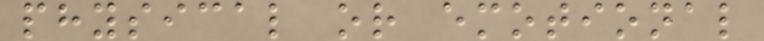physical or emotional
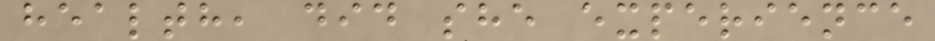health, did she experience
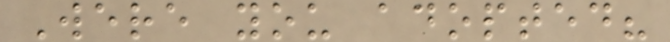Were you adopted?
